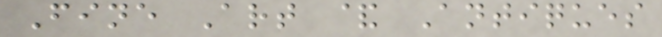Fine Art & Antiques
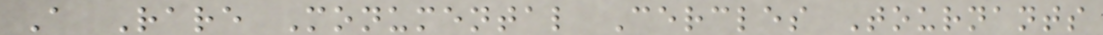A Rare Monumental Cercles Tournants
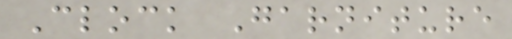Clock Garniture
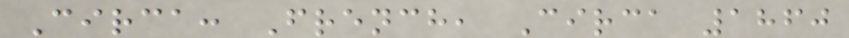Circa: French, Circa 1860
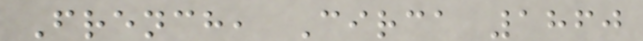French, Circa 1860
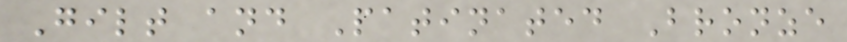Gilt and Patinated Bronze
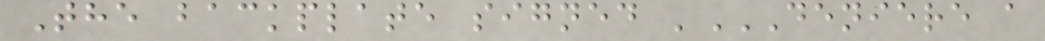The backplate signed 'DENIERE A
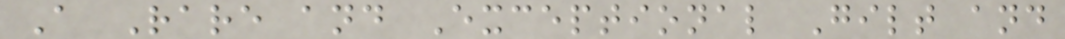A Rare and Exceptional Gilt and
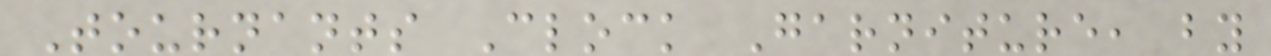Tournants Clock Garniture, by
